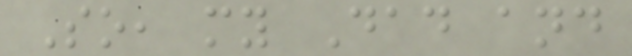So, my Dad and
